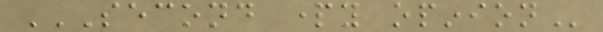SECOND PARTY OPINION
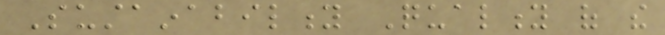Sustainability Quality of the
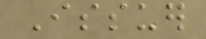Issuer
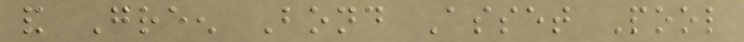and Green Bond Asset Pool
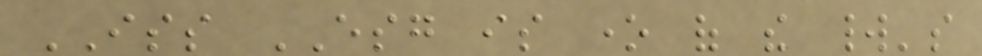ISS ESG is one of the world's
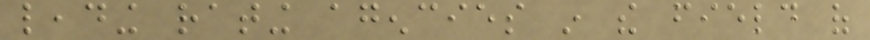leading rating agencies in the field of
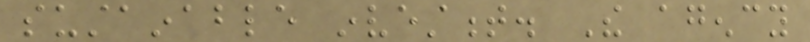sustainable investment. The agency
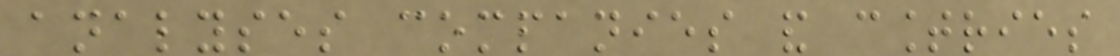analyses companies and countries
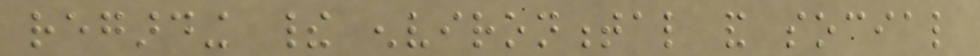regarding their environmental and social
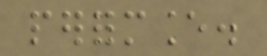performance.
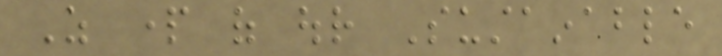As part of our Sustainable
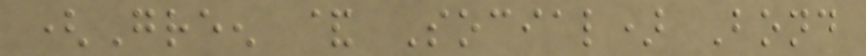(Green & Social) Bond
